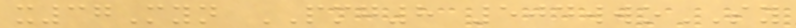x37Myn PMG8 504wwoSY
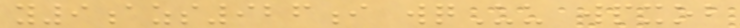y9azs926i wqUu wpxob
